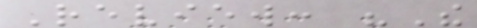Review: "The
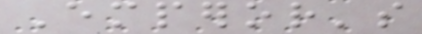Emperor's
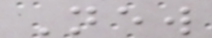New
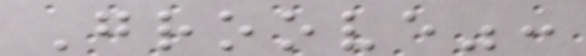Groove":
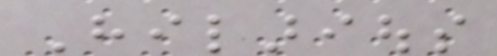Hilarious
